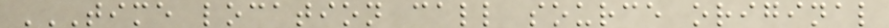TIME LOCATION CALL SOURCE ORIGINAL
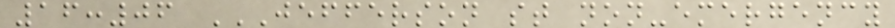16:06 JEFFERSON ST NON-EMERGENCY
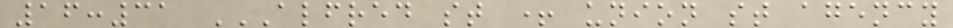16:31 ALFRED ST + UNION ST AGENCY
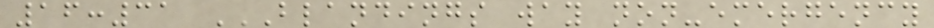16:31 BLANDINGS WAY NON-EMERGENCY
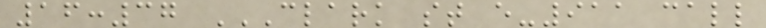16:37 CLARK ST E-911 CALL
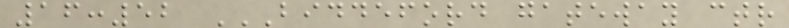16:52 BIDDEFORD GATEWAY CTR
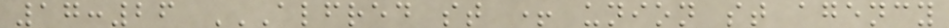17:26 ALFRED ST + UNION ST AGENCY
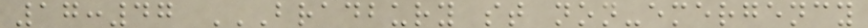17:47 BRADBURY ST NON-EMERGENCY
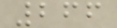266
